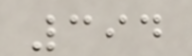394
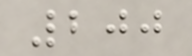200
